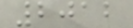2012
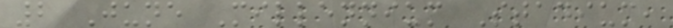2 June Millennium Stadium,
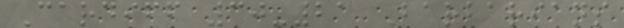Cardiff 30-21 Barbarians
